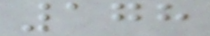178
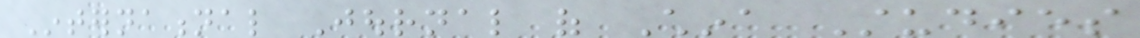International Journal of China Studies
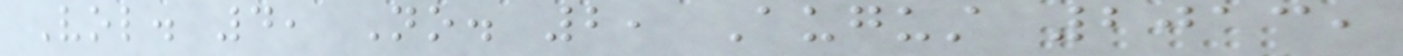Vol. 4, No. 2, August 2013,
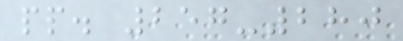pp. 257-280
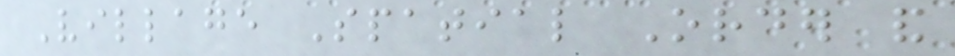Village Spatial Order and
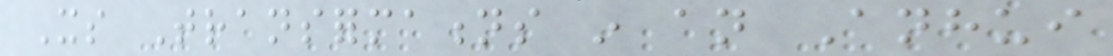Its Transformations in an Anhui
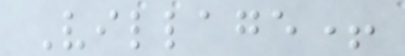Village+
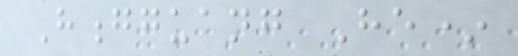Hongguang He*
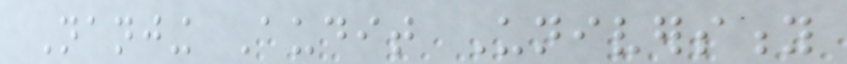Nanjing Audit University
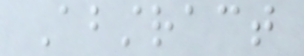Abstract
